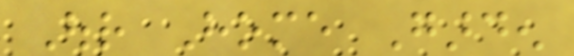Our Home Garden
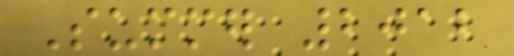Summer 2012
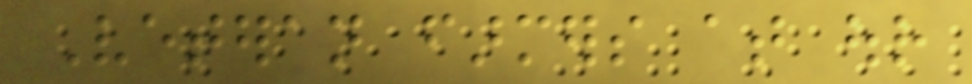Veteran farmers at our
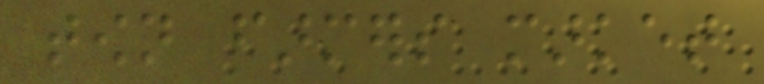town farmers market
